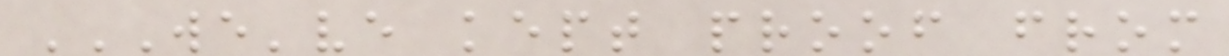WE'VE KEPT PROOF FROM
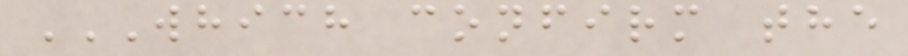WHICH CONFIRM THE
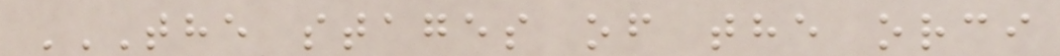THE STAGES OF THE ORCI
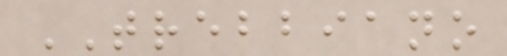TREBBIANO
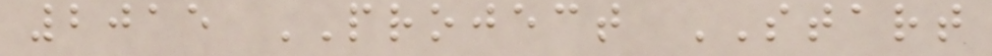2015 PROJECT START
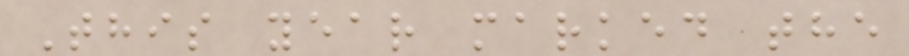This year marked the
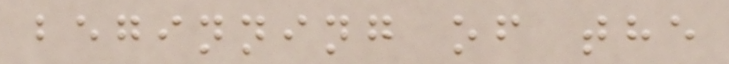beginning of the
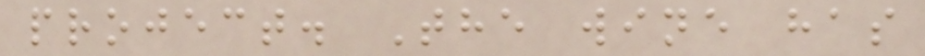project. The wine has
